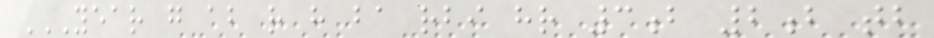YEAR G AB R H BA RBI HR 3B 2B TB
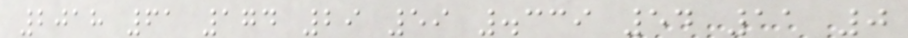2018 61 174 29 59 .339 54 11 0
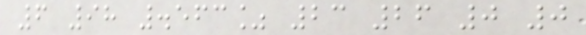6 98 .563% 23 26 0 0
